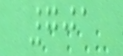701
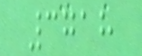3718
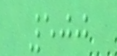500
